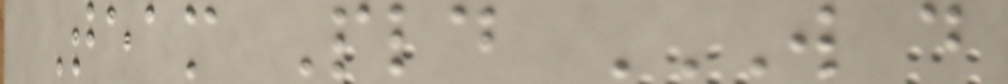Team Pld W D
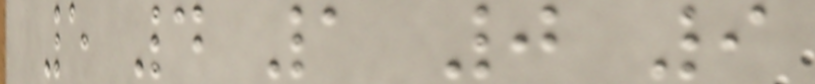5 4 1 0 9
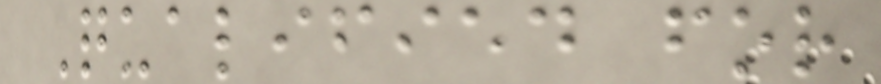Qualified for
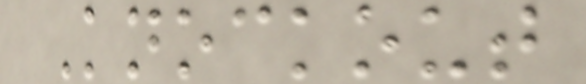Knockout
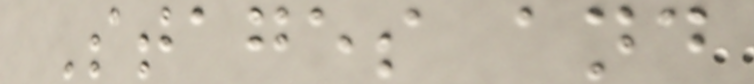Stages and
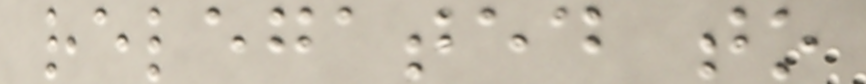relegated to
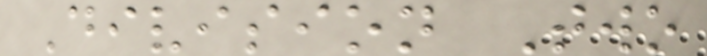Division Two
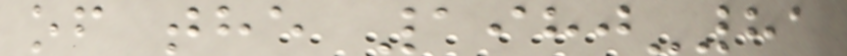of the 1980-81
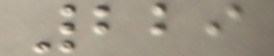229
